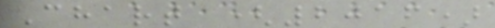Chart (2016)
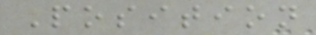Position
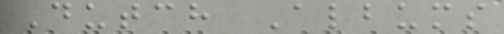Dutch Albums
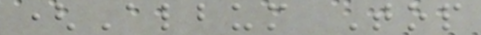(Album Top
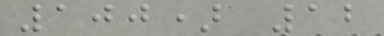100) 12
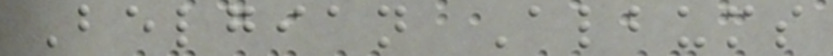Belgian Albums
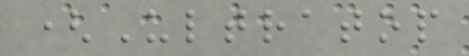(Ultratop
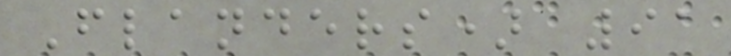Flanders) 91
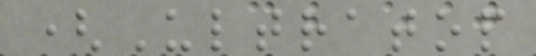(Ultratop
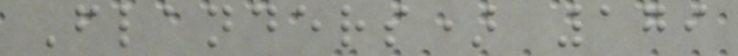Flanders) 179
